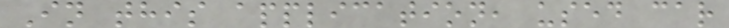In this application, used car
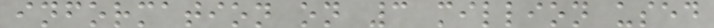information on 3 million used
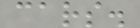cars.
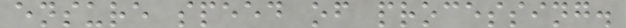ensure speed of processing.
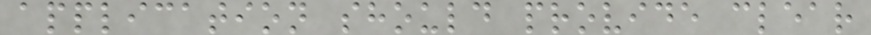application should provide clear
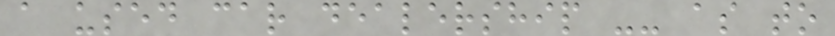a used car dealership -- as to
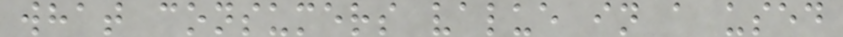what consumers value in a used
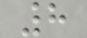8
